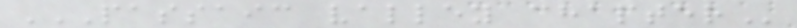PASSAIC VALLEY CHAPTER
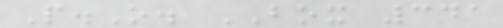P.O. BOX 341
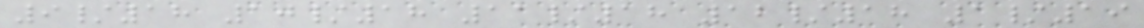9/18 10/18 11/18 12/18 1/19
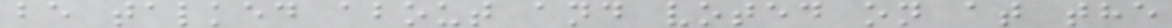be talked about and voted on at the
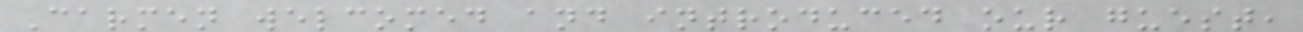Carmen welcomed and introduced our guest,
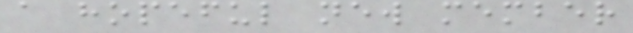a hopeful new member
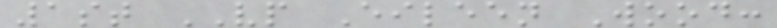1st VP Eileen Wood:
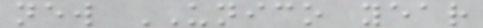new UNICO year
